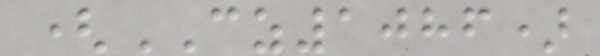(CZ1086)
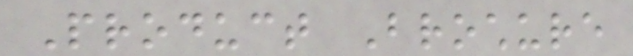Product Brochure
